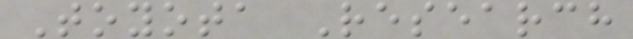Toyota Research
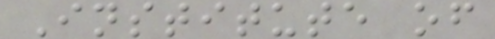Institute of
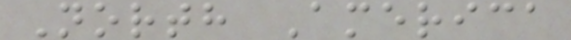North America
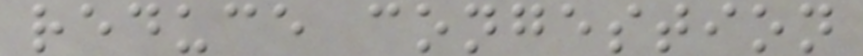reduce congestion
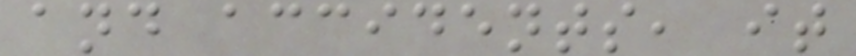and accidents, it
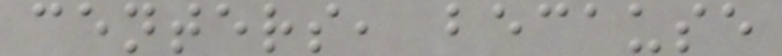centers, because
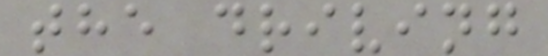the driving
